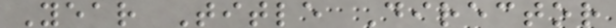Year Title Director
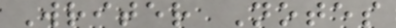Writer Notes
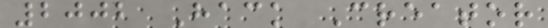2002 Hack Creator
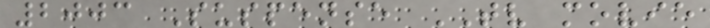2003 Suspense TV movie
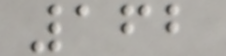162
